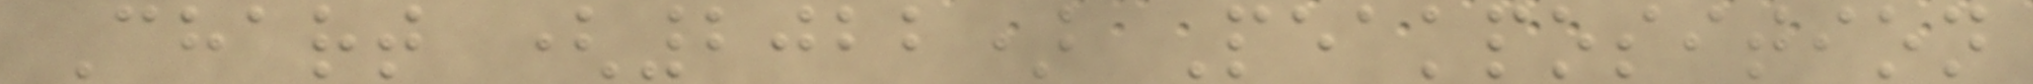Chart (2022) Peakposition
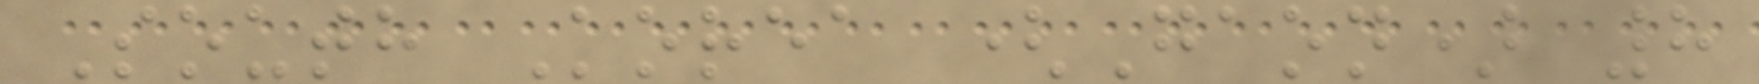South Korea (Gaon) 8
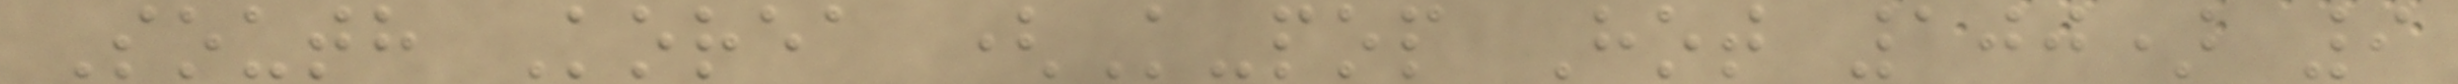South Korea (K-pop Hot 100) 9
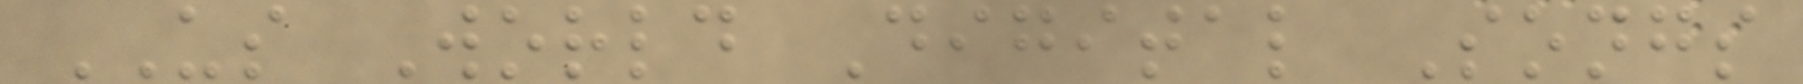US World Digital Songs
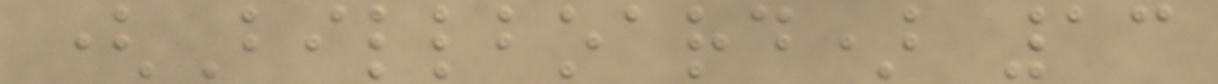(Billboard) 13
